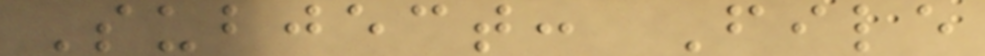Subject: File
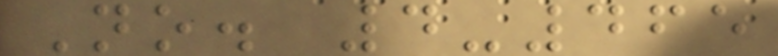No. 4-465
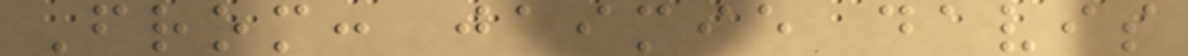From: jaimie davis
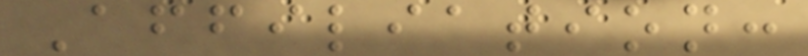Affiliation:
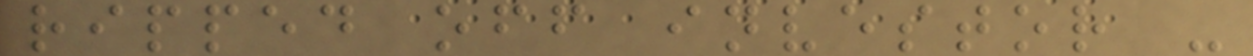ripped off investor -
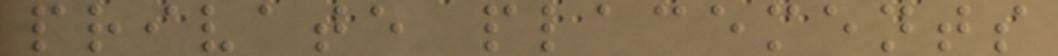private placements
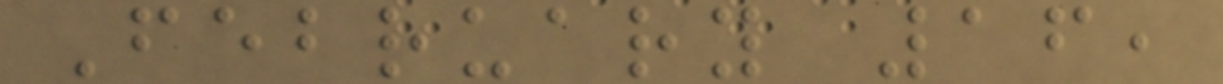February 16,
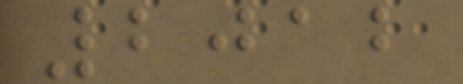2012
